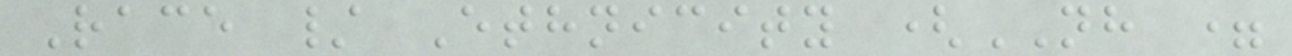Race / Ethnicity (NH =
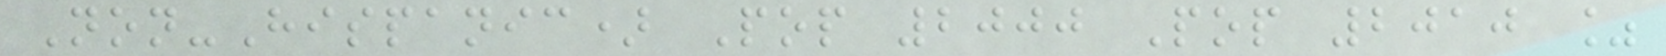Non-Hispanic) Pop 2000 Pop 2010 %
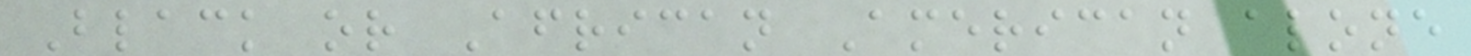Black or African American alone
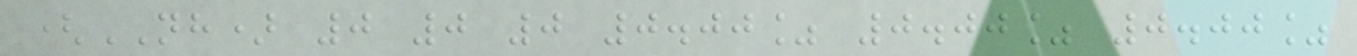(NH) 0 0 0 0.00% 0.00% 0.00%
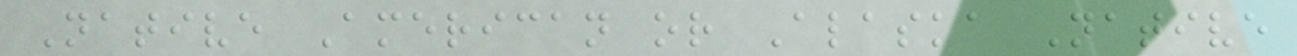Native American or Alaska Native
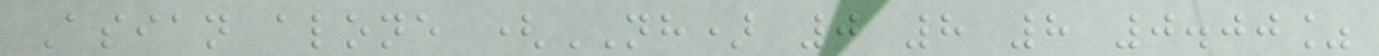Asian alone (NH) 0 8 8 0.00%
